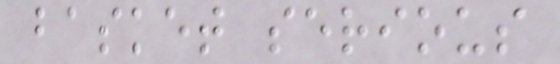basket serious
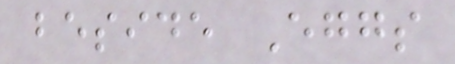beside Eggs
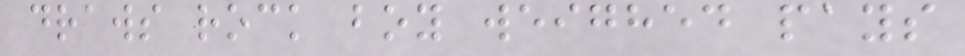draws rock boy weighed pays
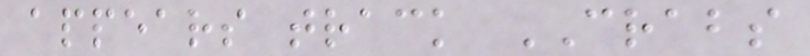appears track CRABS
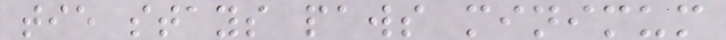tie stays paws minimum
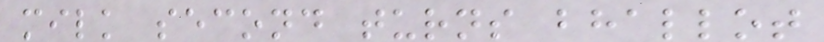milk second turns bhallot
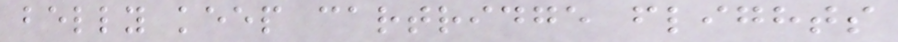belly keep cartridge flights
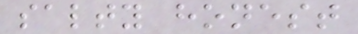salty honest
